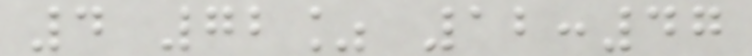4 72% 12:47
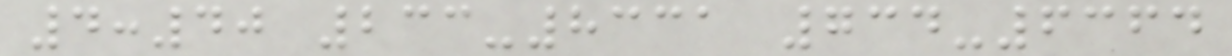4:40 233-8331 734-6364
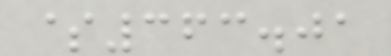$363.01
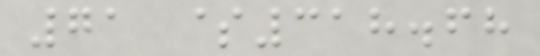71 $318.68
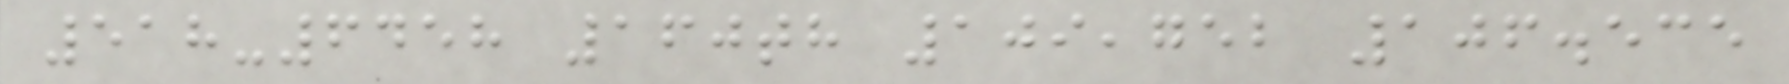518-6458 160th 109,752 106.535
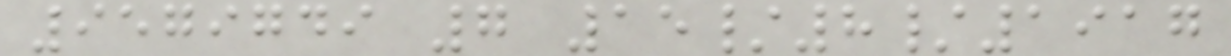9579749 7 15/8/1917
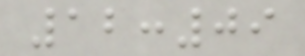12:09
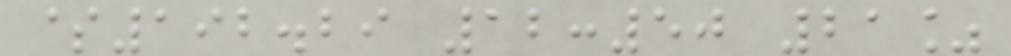$192.29 12:50 21%
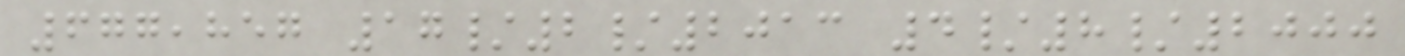677,857 17/2/2013 4/8/2000
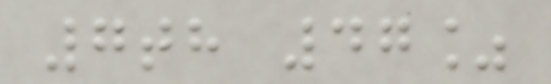7th 47%
